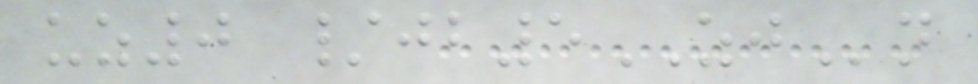uz0 /jb5ZJn
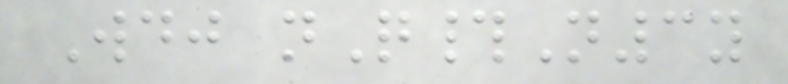Wdj nQ#N3y
